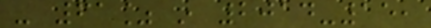- 61% in 2014-15,
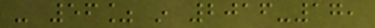- 56% in 2016-17,
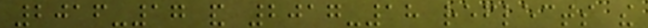2016-17 and 2017-18 reflects the
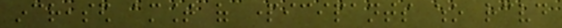increased amount of participants who received
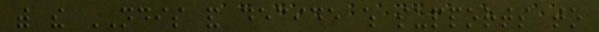with the NDIS and decide which supports to
